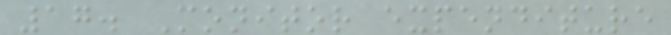17. Monitor expenditure
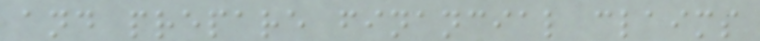and prepare financial claims
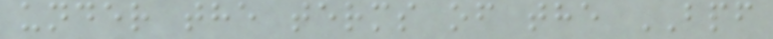under the terms of the BPF
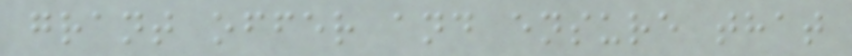grant offer and ensure that
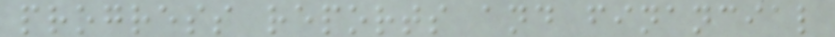progress reports and financial
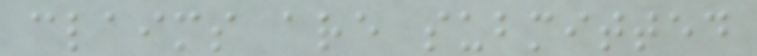claims are submitted
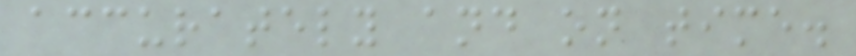accurately and on time.
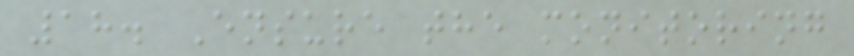18. Ensure the monitoring
